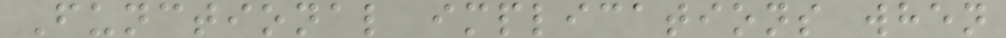Functional implications when
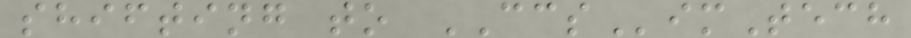shifting to CCSimTech
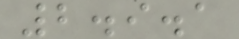2.9.1
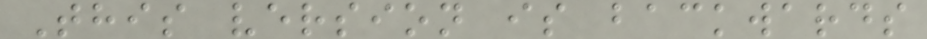This version is backwards
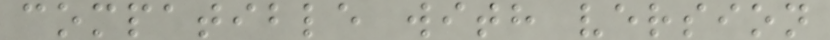compatible with version
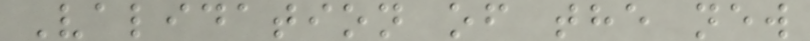Validation of the new
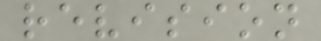revision
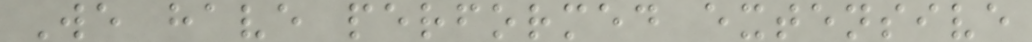We have performed extensive
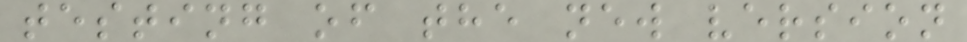testing of the new version
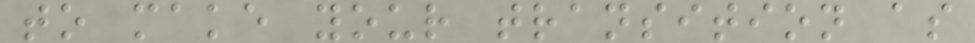to make your transition as
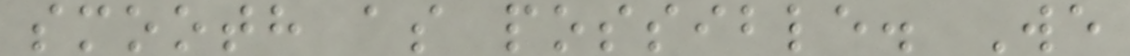smooth as possible. We
